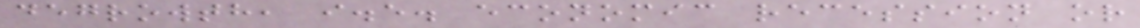degrowth, i.e. economic recession or
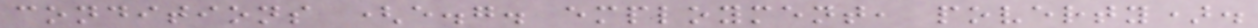conditions (e.g. employment, poverty).
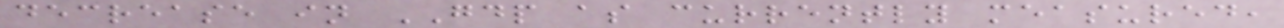decrease in GDP as currently measured,
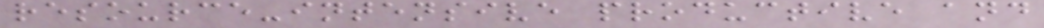resource-intensive productive and
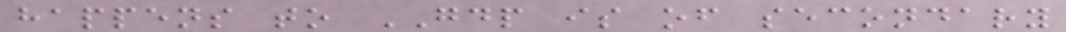happens to GDP is of secondary
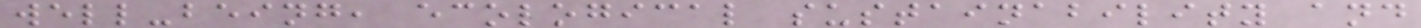well-being, ecological sustainability and
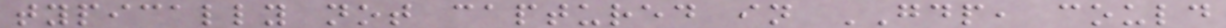typically not captured in GDP, could
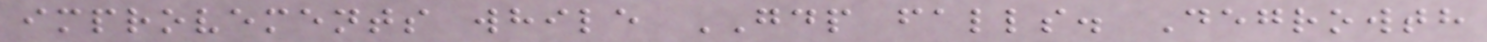improvements while GDP falls. Degrowth
